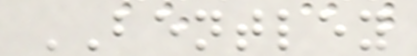BENTLEY
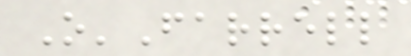O'Farrell
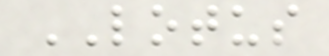LOTUS
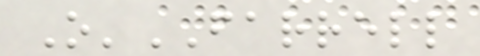O'FARRELL
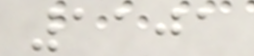1101
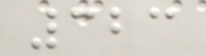323
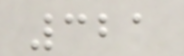321
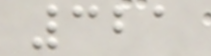321
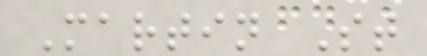Martin St
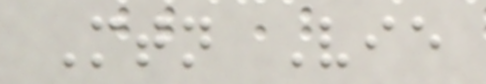Mtn Vie
